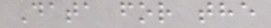Data for the
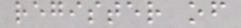register of
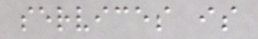services is
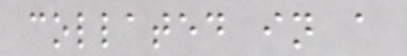collated in a
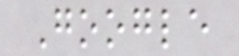Google
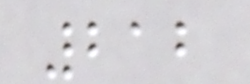212
